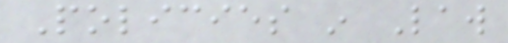Policies in Law
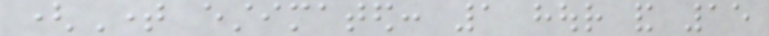(Time estimated: 1 hour and 15
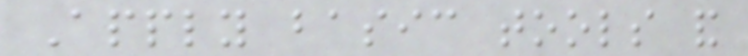Apply basic tools and
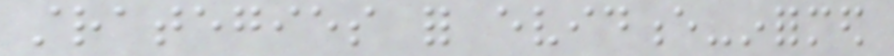strategies for evidence-informed
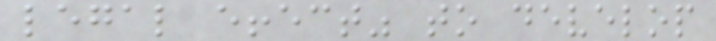legal effect" to develop
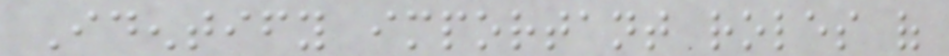Identify important roles of
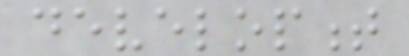development
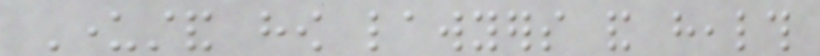Understand how lawyers and health
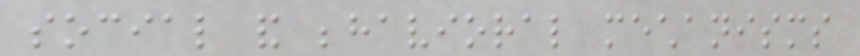social and behavioral mechanisms
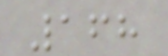168
